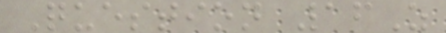Question 16Z
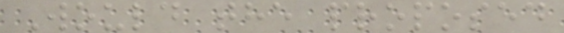Would the proposed
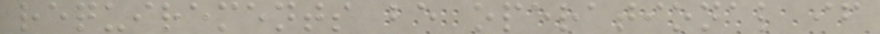requirements be operational if
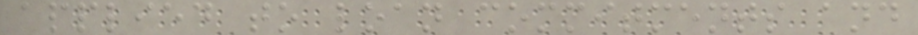applied to loan commitments and
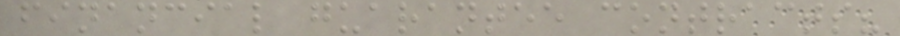financial guarantee contracts?
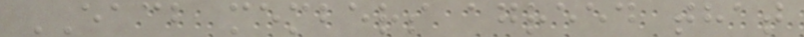EACB members agreed that
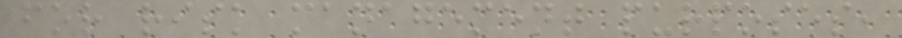for risk management purposes,
